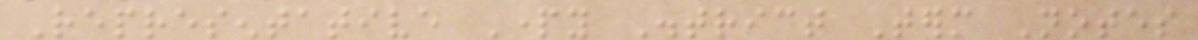Representative Party District Term Notes
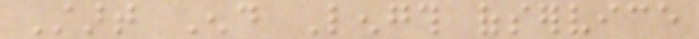Start End Length ofservice
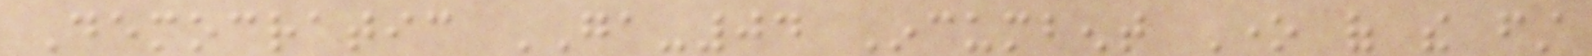Democratic GA-04 Incumbent One of the first
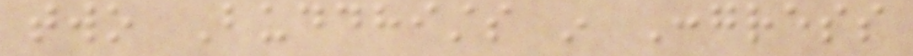two Buddhists in Congress
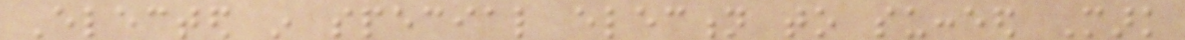Elected in special election to succeed Mark
